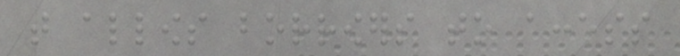that allows borrowers to access
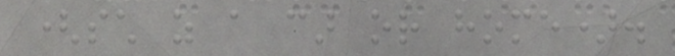(such as a car or home).
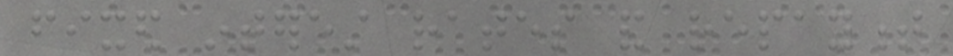fixed interest rates and repayment
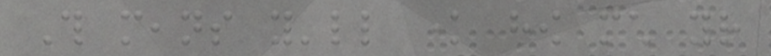This means you'll know how much your
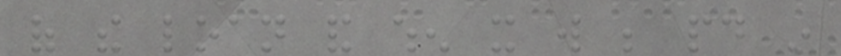of the loan and when it will be paid in
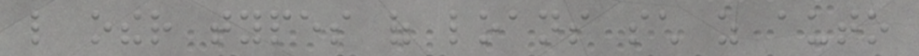like other types of loans such as auto
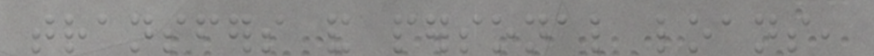transfers and personal loans,
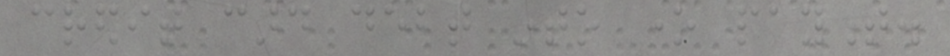credit card debt into one payment.
